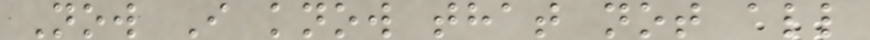Now I know that not all
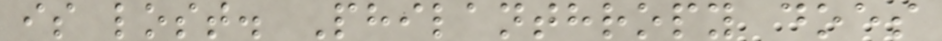is lost. Philanthropy does
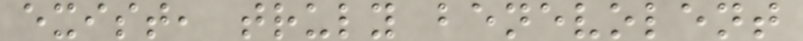exist, truly benevolent
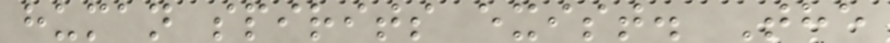human spirits exist. The
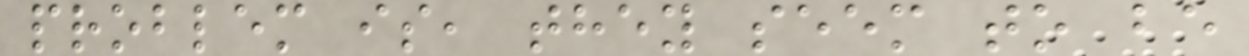problem is, they seem to be
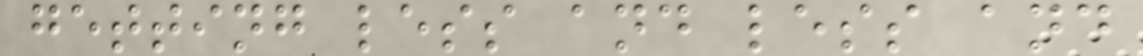getting less and less and
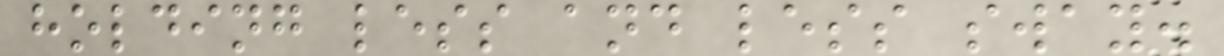holding less and less sway.
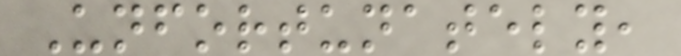Unfortunately,
